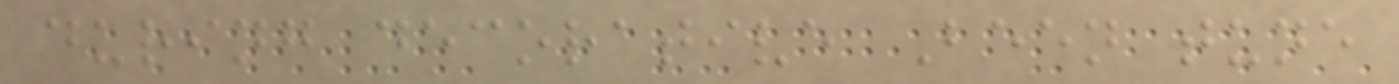during decorative Been tune
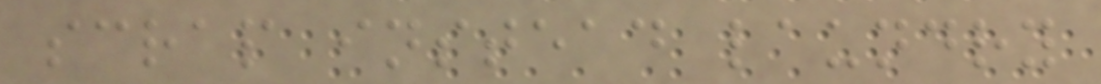scrap instead laundry
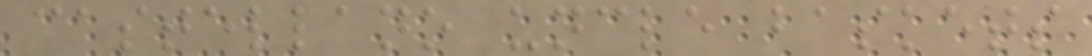castellano uncle baskets
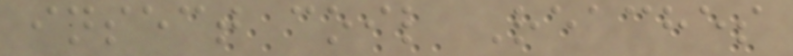insect coil Reaches
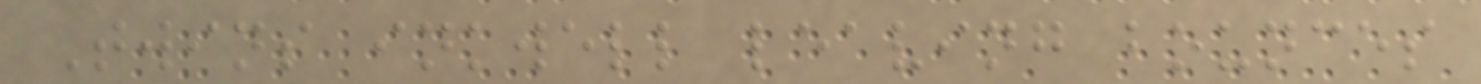Twins inkwell leaving bounces
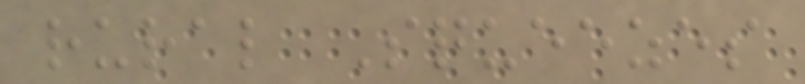rural Squeezes
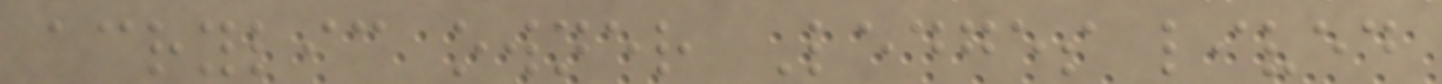acrylic owner Ledges lived
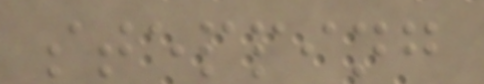stepping
